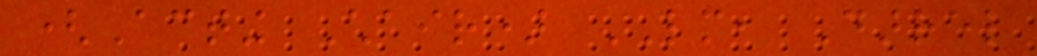(Acting Chair) LM, Darrel
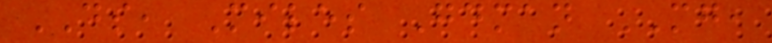DS, Miles Goodman MG,
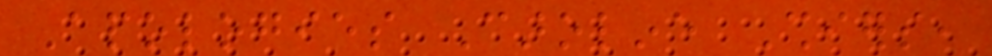Apologies Caroline Shiers,
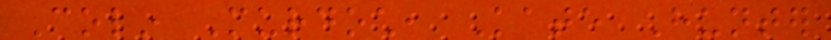Colin Murdoch, Kate Hunter
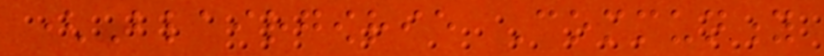(Blairgowrie Community
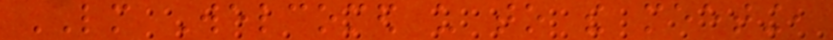LM Welcomed us to the meeting,
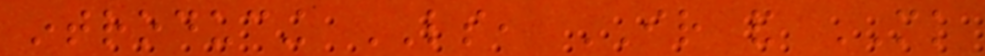introducing LS, IR and MK
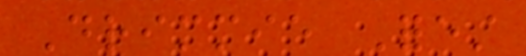Drimmie Forest
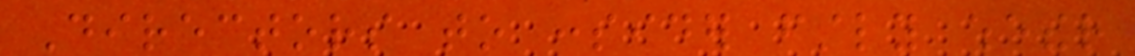Directors to consider firstly whether
